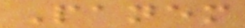Panem
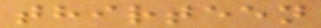thirteen
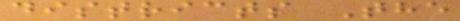districts The
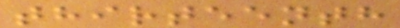thirteenth
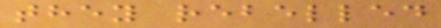they rebelled
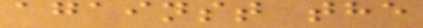against the
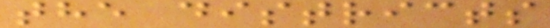the districts
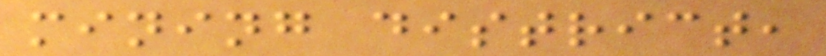mining district,
